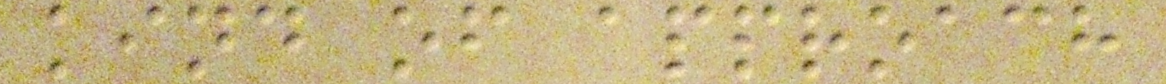kind of approach
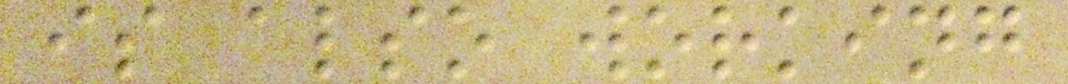is also working
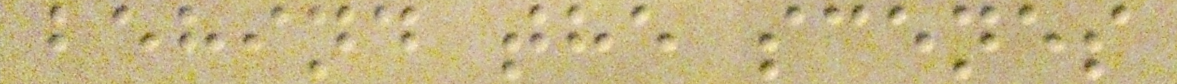behind the scenes
